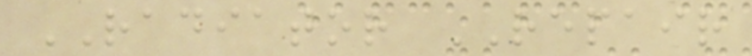RADIATOR REPAIR
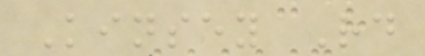Kinsey Rd
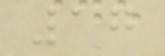17
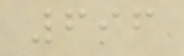696
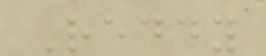Reddy
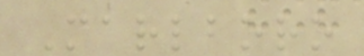Marlboro
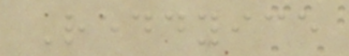Reddyice
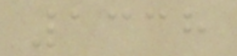1338
